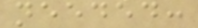needed:
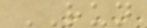RUN
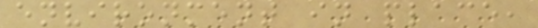environment in place,
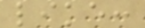like:
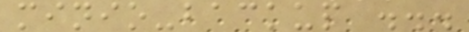minio-backup ...
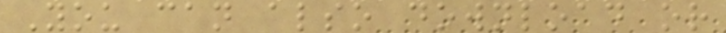You can also download or
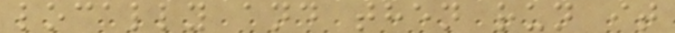locally and then run it
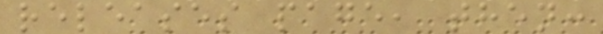releases page, then:
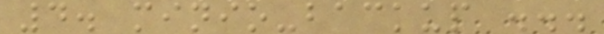4. minio-backup ...
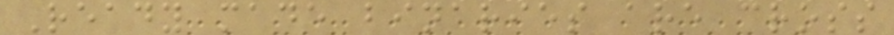Ready made binaries are cross
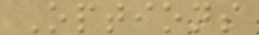Options
